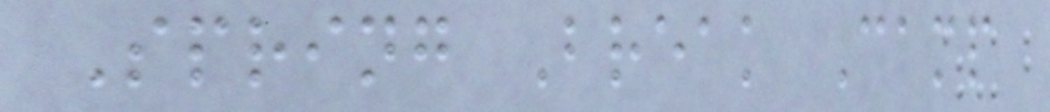Spring Break Camp
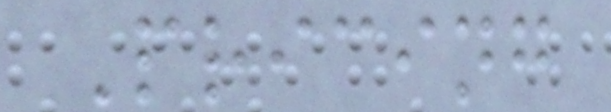Pricing
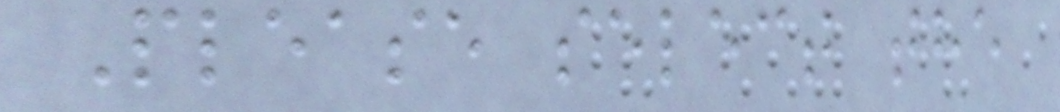Please select the
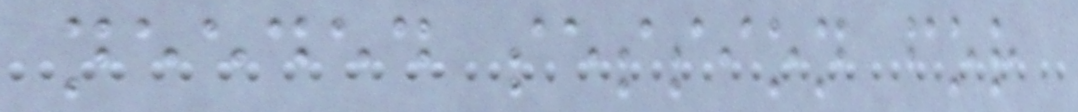needed session for
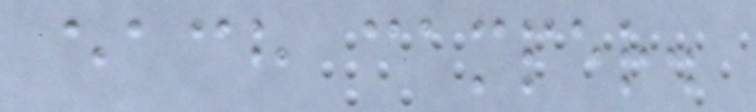each camper.
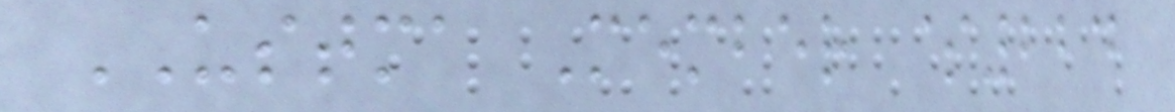USTMA Member $224
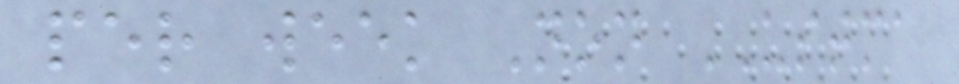per week Non USTMA
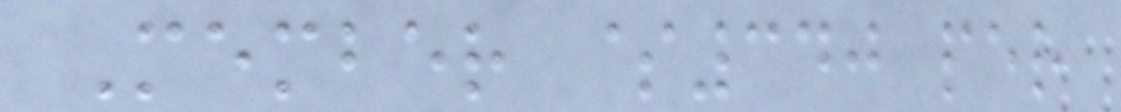Member $340 per
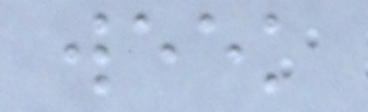week
